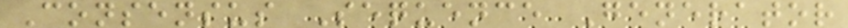Consensus Sequence Generator
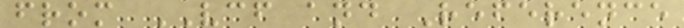from VCF and Reference
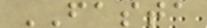FASTA
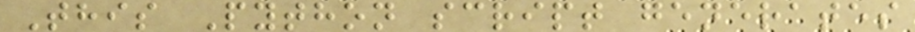This Python script generates
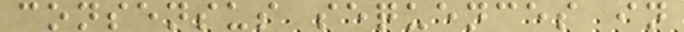consensus sequences in
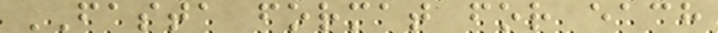FASTA format for each
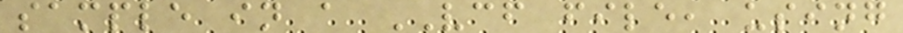sample in a VCF file, using
